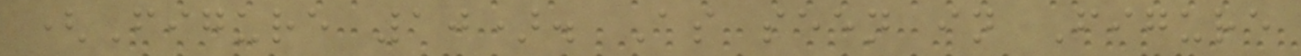(Figure 10). As seen in Figure
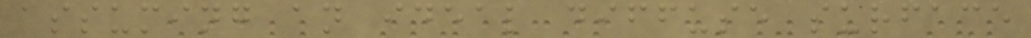assuming an ideal diffuse surface
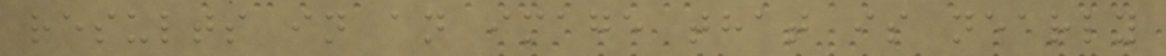results in an image that is nearly
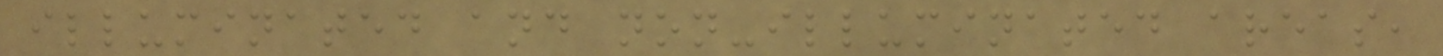illuminated and non-illuminated areas,
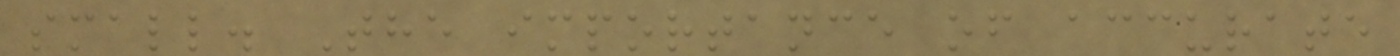small. The importance of accurate
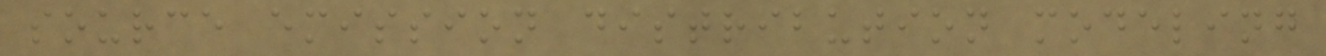source emission distribution modeling
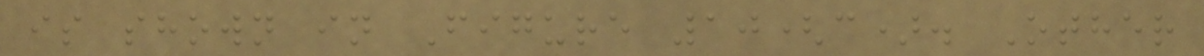is shown in Figure 10(c). Other
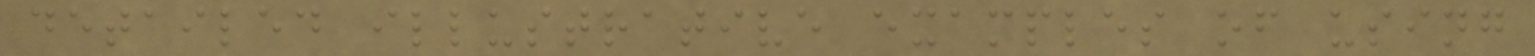detailed illustrative examples of using
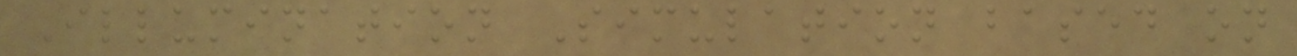Illumination Simulation based on
